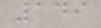149
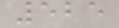525
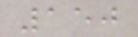150
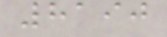8190
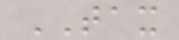TAX
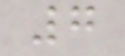7
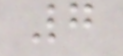7
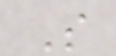S
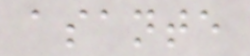asante
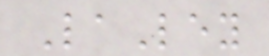LaLey
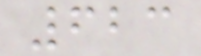623
